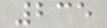235
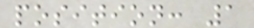position: 1
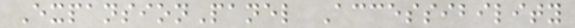ExpansionPanel Accessibility
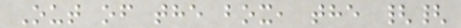Out of the box, the {{
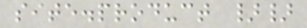site.product }}
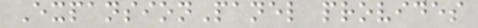ExpansionPanel provides
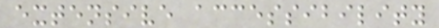extensive accessibility
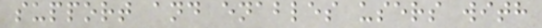support and enables users with
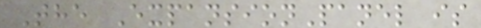The ExpansionPanel is
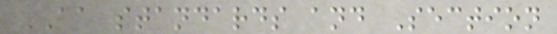AA standards and Section
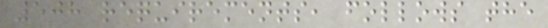508 requirements, follows the
